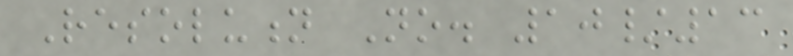Resolution No. 10/13
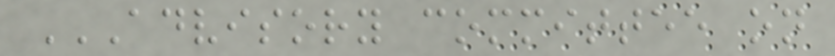ADVISORY COMMITTEE ON
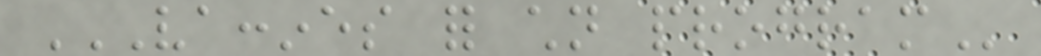VACCINES FOR CHILDREN PROGRAM
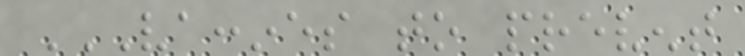VACCINES TO PREVENT
